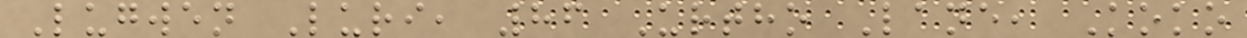Lugwen Luri, 86 Urtho Lane, Koko
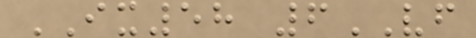IX58 6VF
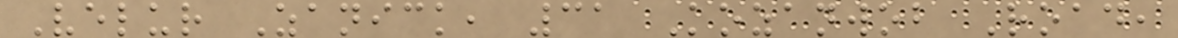Velur Zanick, 31 Kozanwob Road,
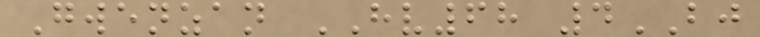Gwenzan HV68 4BJ
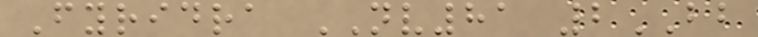Fyridra NV81 2BB
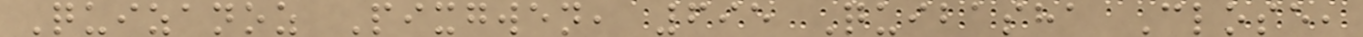Quizanoz Pixgwen, 695 Quibasha Close,
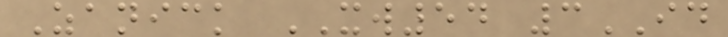Zanick XW54 3ID
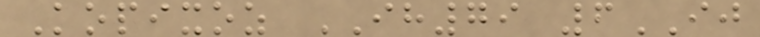Kopixoz IH79 6IJ
